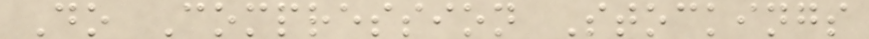Do Compression Stockings
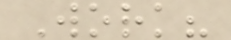Work?
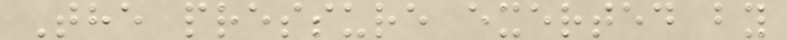The pressure exerted by
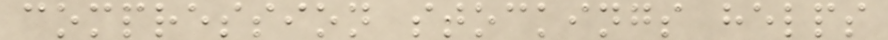compression stockings helps
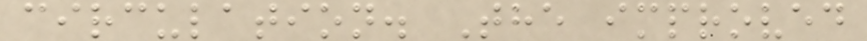circulation. The improved
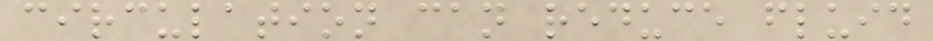circulation can reduce fluid
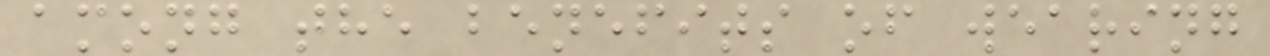among the benefits of wearing
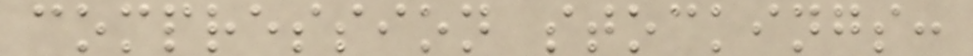compression stockings:
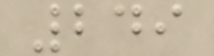249
